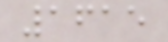1615
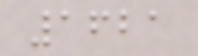1621
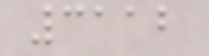3112
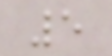5
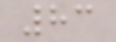83
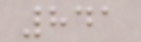841
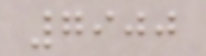7900
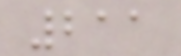211
